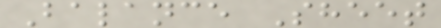Balance Sheet
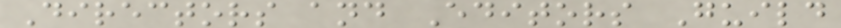Directors and Editors Guild
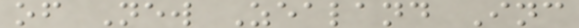of New Zealand Inc
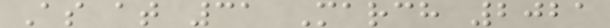As at 31 March 2021
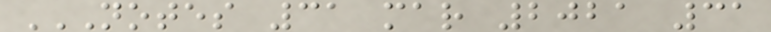NOTES 31 MAR 2021 31
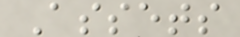Assets
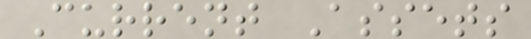Current Assets
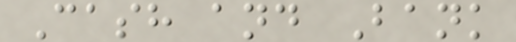Cash and Bank
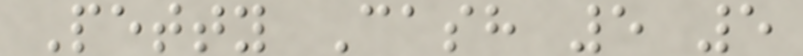Petty Cash 5 5
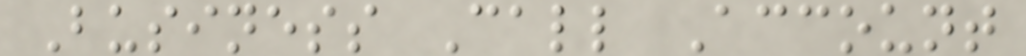Business Call Account
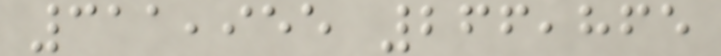311,955 266,865
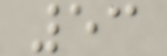53
